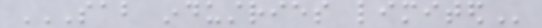SAB INDUSTRIES LIMITED
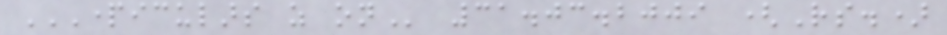PARTICULARS AS ON 31.03.2009 (Rs.)
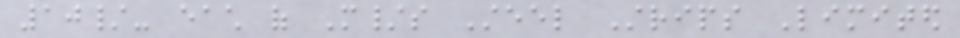10/- each of M/s Steel Strips Limited
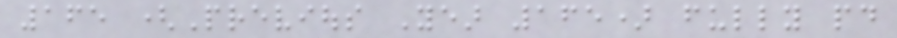165 (Previous Year 165) fully paid
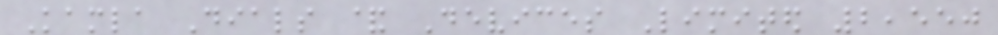Kamla Dials & Devices Limited 2,550
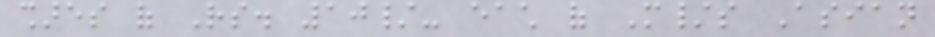shares of Rs. 10/- each of M/s Asian
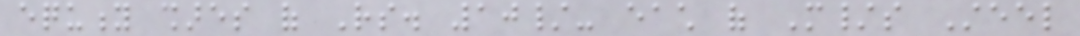equity shares of Rs. 10/- each of M/s Steel
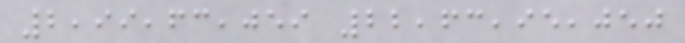2,99,63,059 22,63,95,050
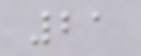21
